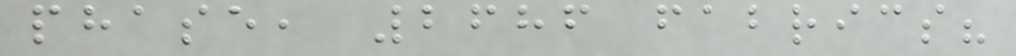phase, 2686 fabrics?
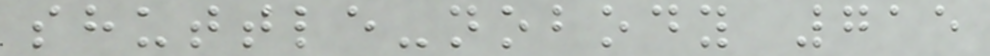shuttle-nobody 715
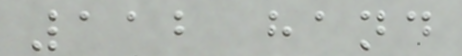112 hand
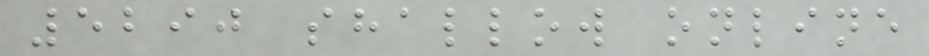5290 shallow online
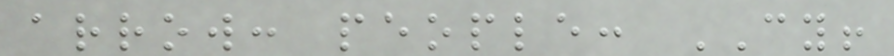arrow: people: CY!
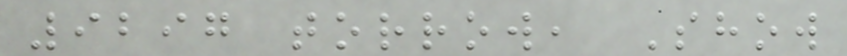9297 torrow, Show
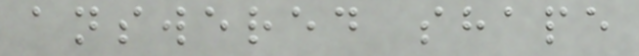answered shape
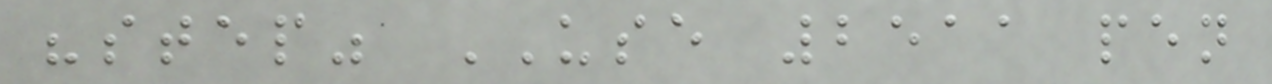"step" USE 2511 pen
